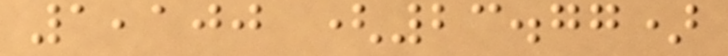1,100 (23.77)
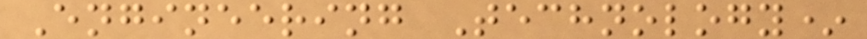Engineering Technology*
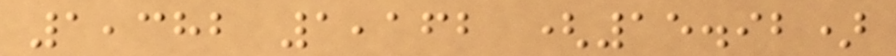1,382 1,162 (15.92)
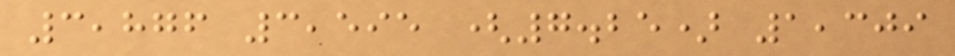3,876 3,595 (7.25) 1,309
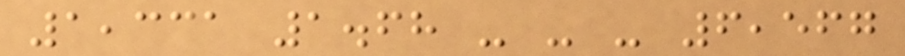1,331 1.68 - - - 6,567
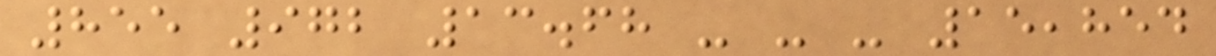855 972 13.68 - - - 15,854
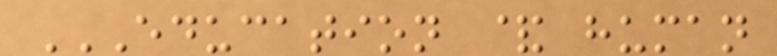EDUCATION & HUMAN
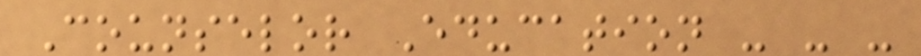Counselor Education - - -
